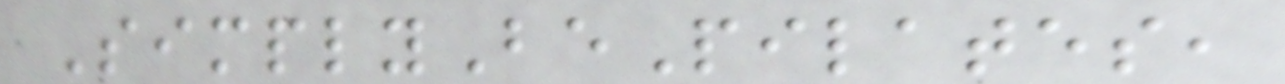SimplyBePilates,
